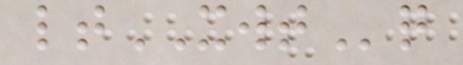ltXWTq
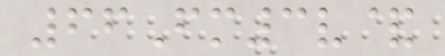66Fm3v&
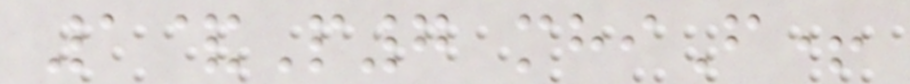1&P7 mhiF+
